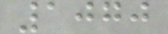1070
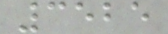3525
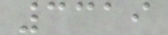3319
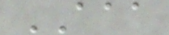AAA
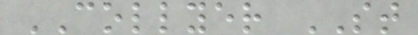COLLYER ST
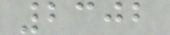2302
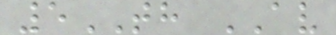5TH AV
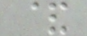&
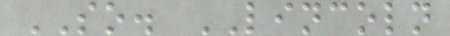SO. LINCOLN
